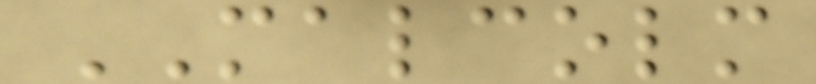MALCOLM
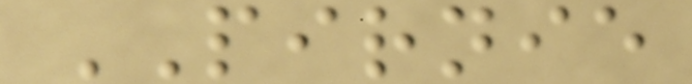PIRNIE
